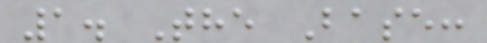1. The Base:
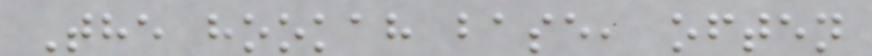The hookah base, often
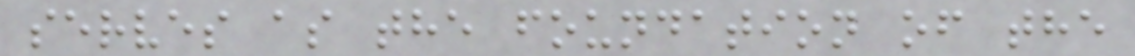serves as the foundation of the
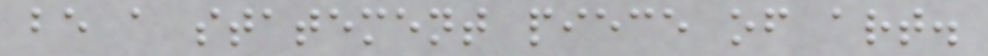be a statement piece of art.
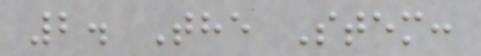2. The Stem:
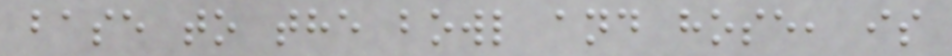base to the bowl and hose, is
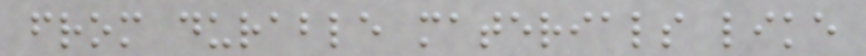from durable materials like
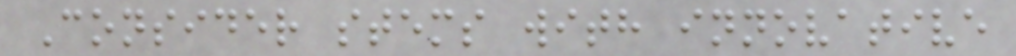Consider stems with innovative
